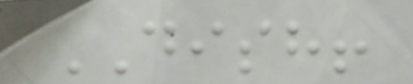DISH!
